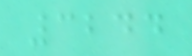3244
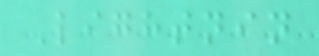Lightnin
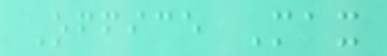Office Max
